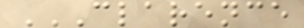CLARENCE
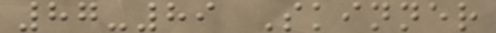87-89 Skinner
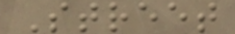Street
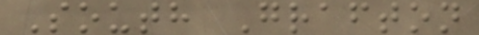South Grafton
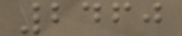2460
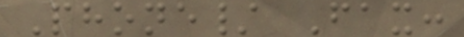Phone/ Fax:
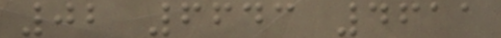02 6643 4611
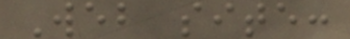Web site:
